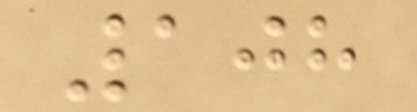108
